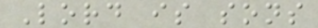Lord is sons
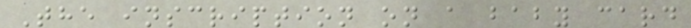The inscription on a baby card
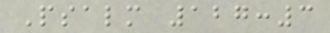Psalm 127:3
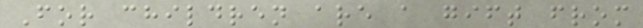For children are a gift from
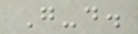G-d.
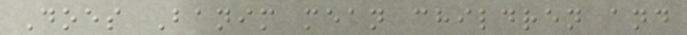Does Banim mean children and
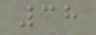38
